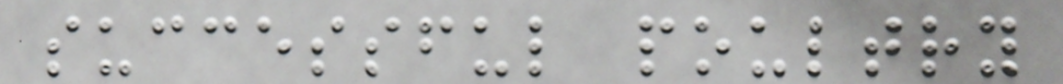successful poultry
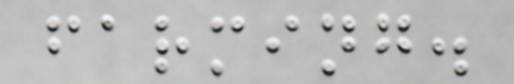farming.
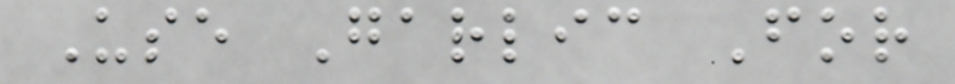Use Garlic For
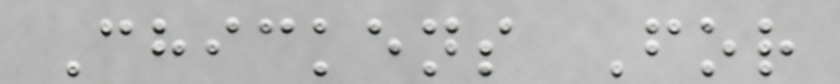Chickens For
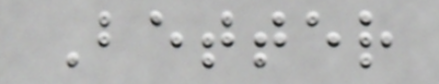Better
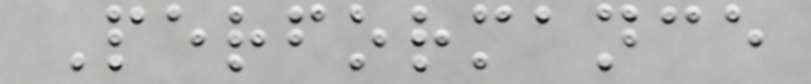Performance
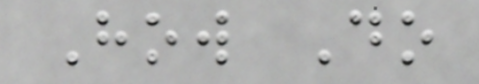How Do
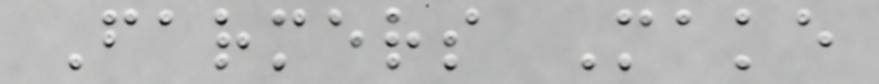Farmers Make
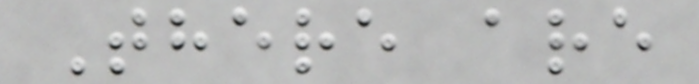There are
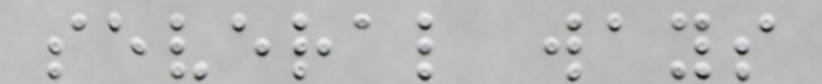several ways
